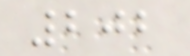202
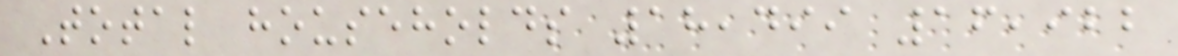Total households 18,499 16,922
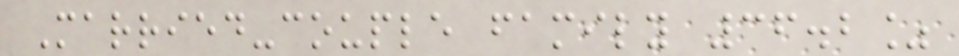Married-couple family 36.2%
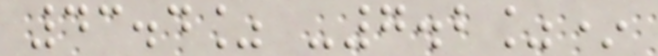43.4% -7.2%*
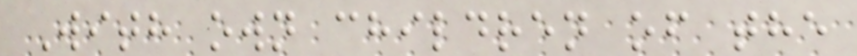With own children of the
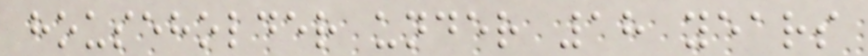householder under 18 years
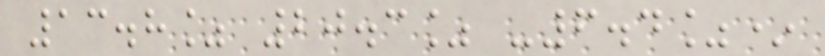13.8% 20.3% -6.4%*
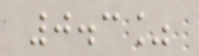0.3%
